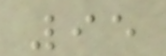95
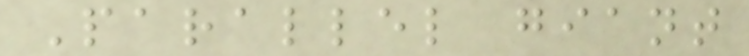Parallel giant
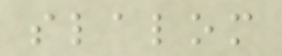slalom
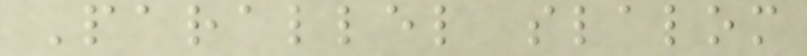Parallel slalom
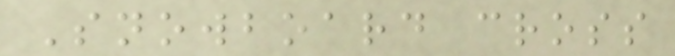Snowboard cross
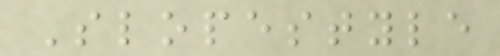Slopestyle
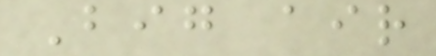Big air
